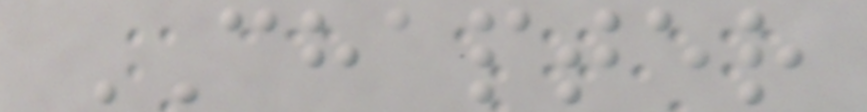CHAPTER
